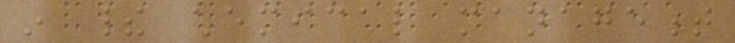in their chemical management
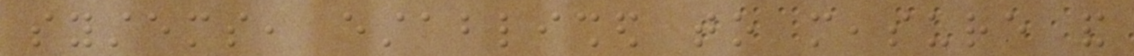systems, established to measure and
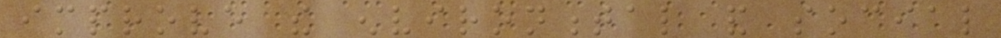improve the environmental and social
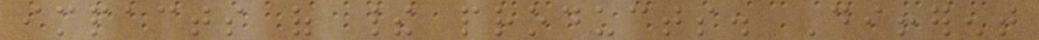impacts of their products. Different
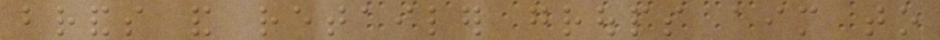brands and retailer groups aim to
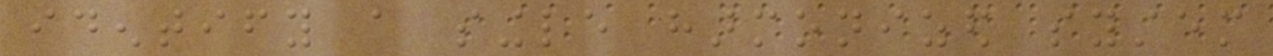identify a single harmonized system
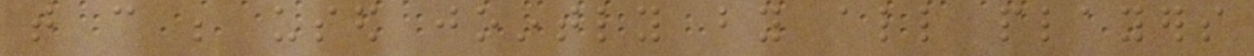that can be used jointly by all players
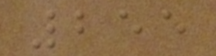255
